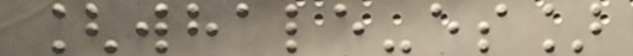[whale-es]
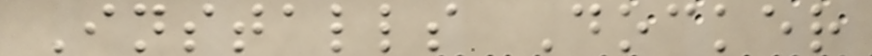Installs Docker
